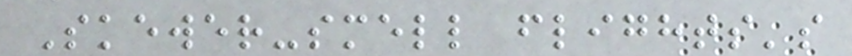Skewer-smell flights's
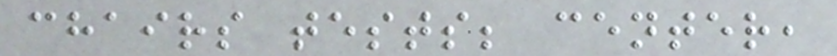chairs tests; center,
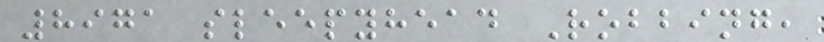8971 sleepyhead Robbing,
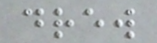drew
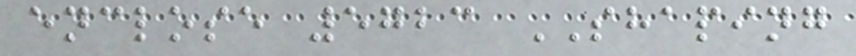enclose 5723 SHAPING
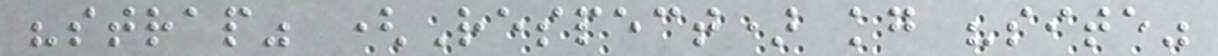"strap" (Respect) kg "site"
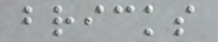bricks
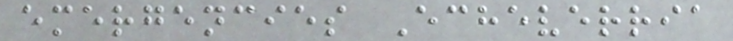emergencies Echeverria
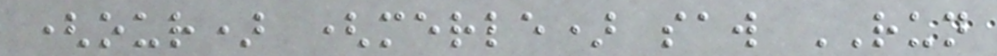(our) (merle) saw RUN
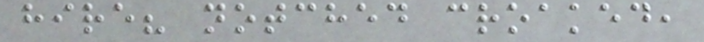hire? notched croaked,
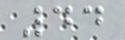44
